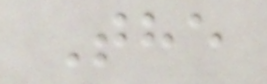The
